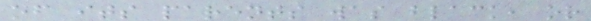of its parents was black, or
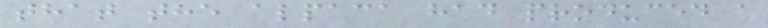that the alpaca had produced a
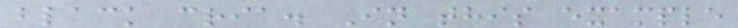black cria. In this example
